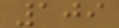109
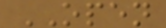OPEN
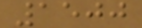1500
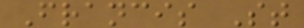Francis St
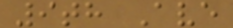9th Ave
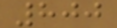800
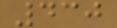430
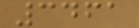3461
